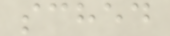sched
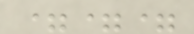===
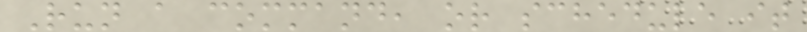Run a command, or schedule it
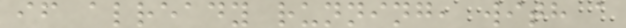if already running, with a
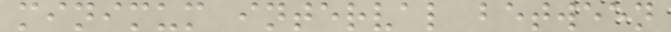minimum interval between
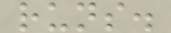runs.
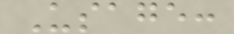Usage:
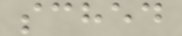sched
